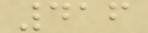416
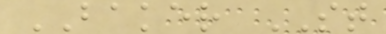BAKER ST
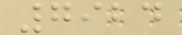7924
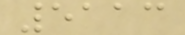5113
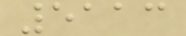5113
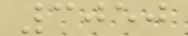3050
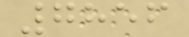7856
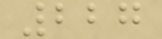227
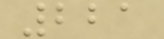221
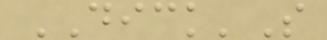DICK'S
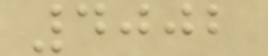4002
